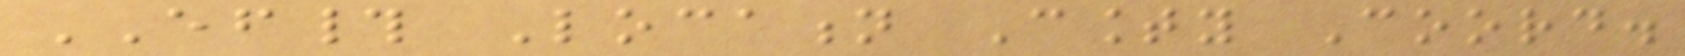EF# Location County Coord.
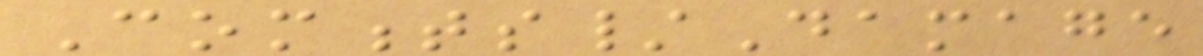Comments/Damage
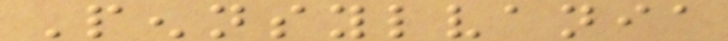Pennsylvania
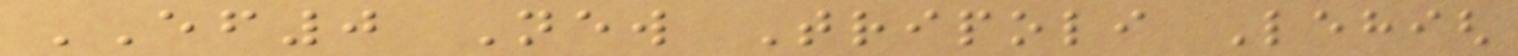EF0 New Tripoli Lehigh
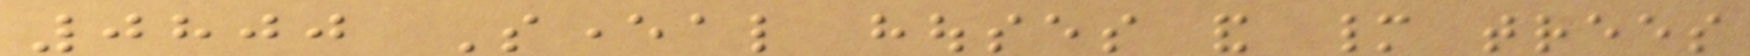0800 Several houses and many trees
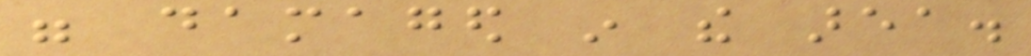were damaged in the area.
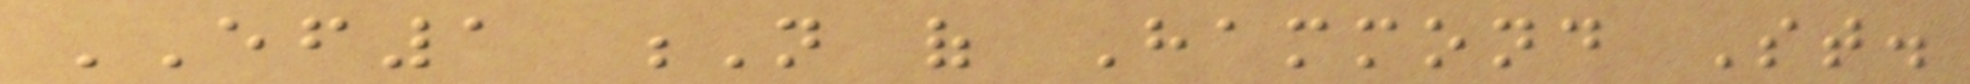EF1 N of Hammond St.
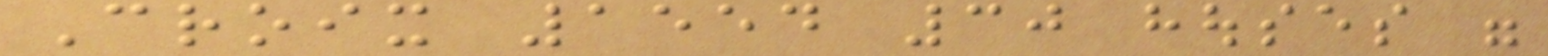Croix 1554 30 houses were
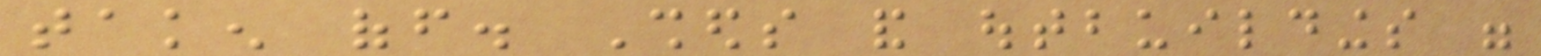taken off. Sheds and outbuildings were
